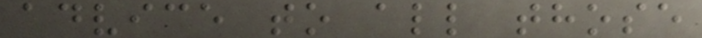advice to all those
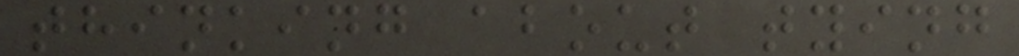thinking about tying
